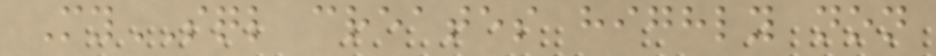MySQL creates highly non
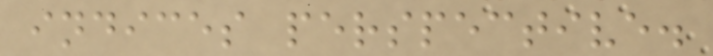indices perspective.
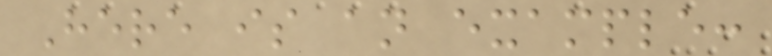Here is an example:
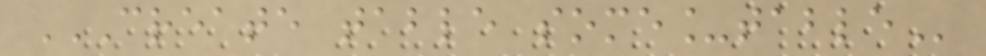CREATE TABLE SOME_TABLE
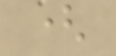(
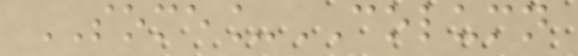SOME_COLUMN
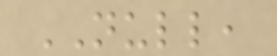NULL,
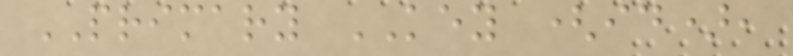PRIMARY KEY (id),
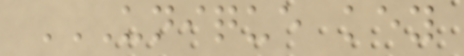UNIQUE KEY
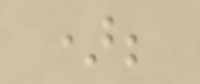);
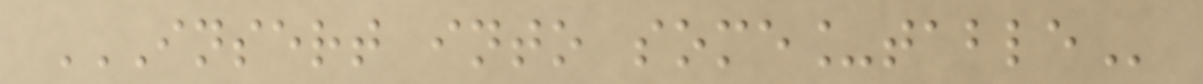INSERT INTO SOME_TABLE
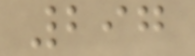297
